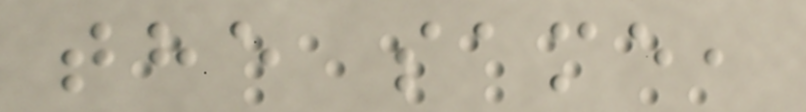the same,
